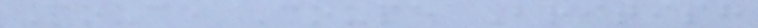Pouce Coupe British
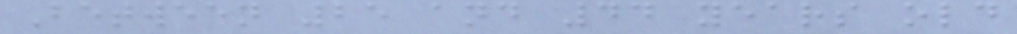Between 25 and 44 years old
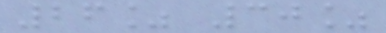26% 30%
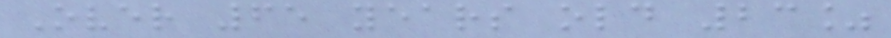Over 65 years old 23%
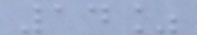14%
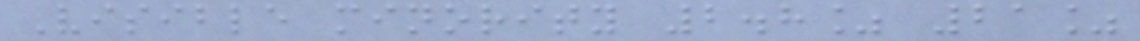Visible minority 2.8% 21%
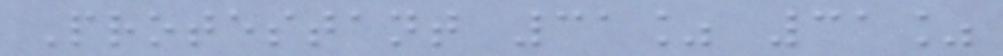Protestant 31% 31%
